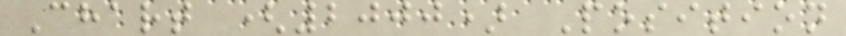Chart (2000) Position
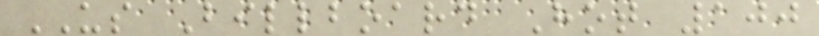US Billboard Hot 100
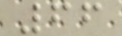66
